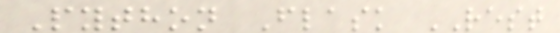Python Flask REST
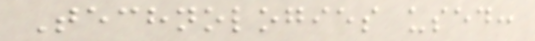Technologies used:
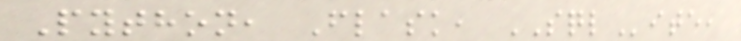Python, Flask, SQLite,
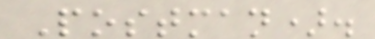Postman).
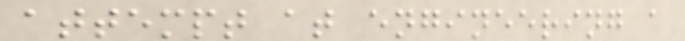attempt at engineering a
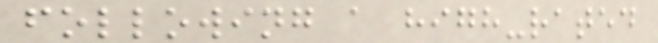following a high-rated
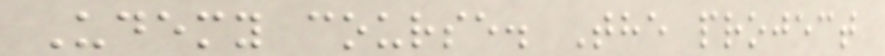Udemy course. The project
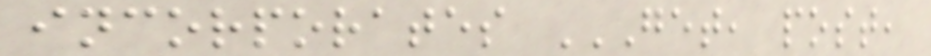incorporates GET, POST,
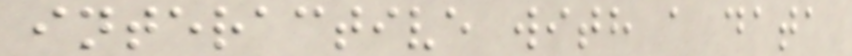interactive with a data
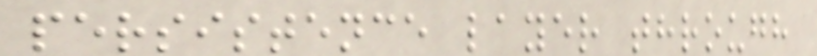persistence layer through
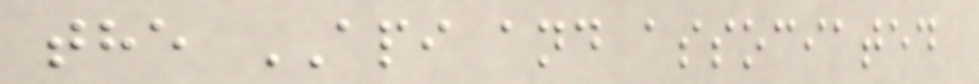the API and associated
